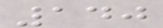140
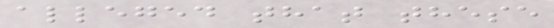alleged that these
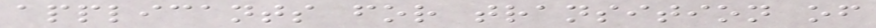applicants for transition of
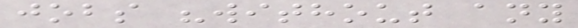jobs "without any
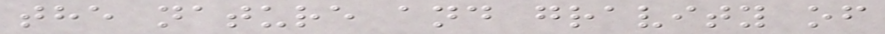the nature and gravity of
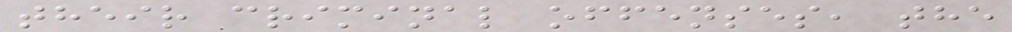their criminal offenses, the
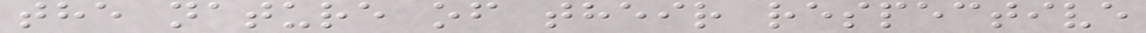the nature of their respective
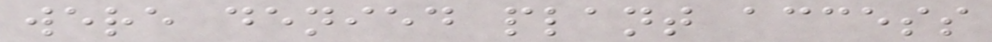were denied plant access
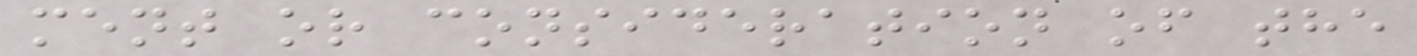ment or consideration of the
